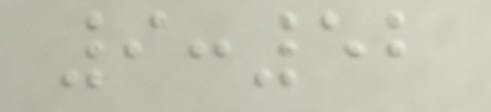9:52
